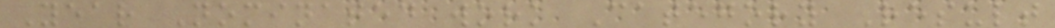Year Nominated work Category Result
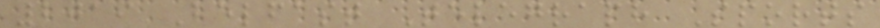2019 Belfast Telegraph Sports
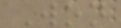Won
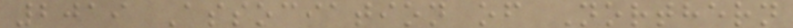2019 Association of Northern
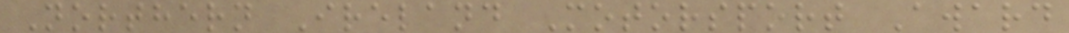Northern Ireland Motorsport Award
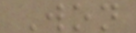Won
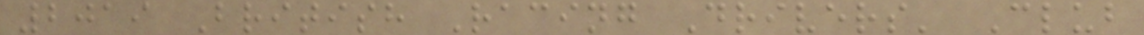2019 British Racing Drivers' Club
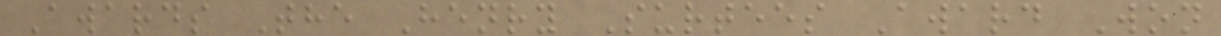Awards The Henry Surtees Award Won
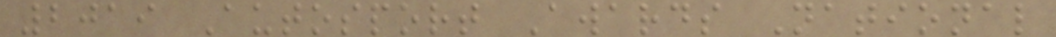2019 Autosport Awards National
